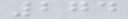274
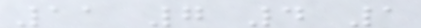11 7 4 1
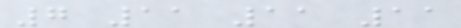7 11 11 11
